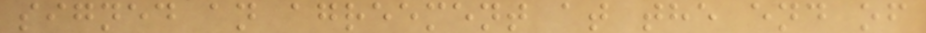signed an agreement at the end of
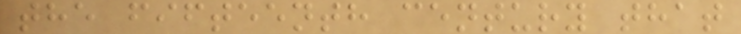the fifteenth century that
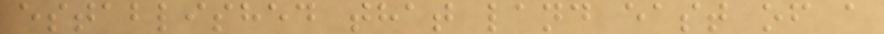established that land east of a
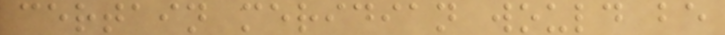certain meridian would be
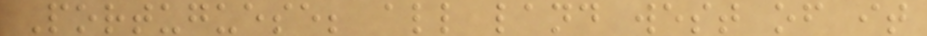Portuguese; all land west of it
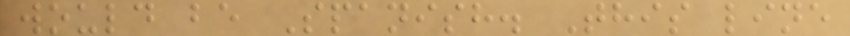would be Spanish. This line
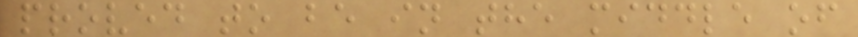proved to be in the middle of
